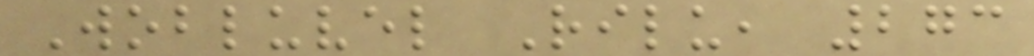Wobluvel Rilu, 273
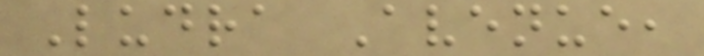Ludra Avenue,
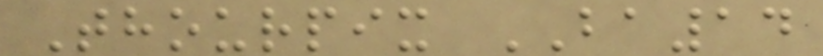Thourpix BA14
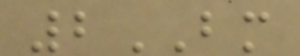2BM
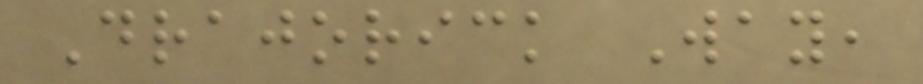Drajorick Way,
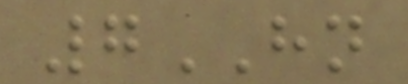7HN
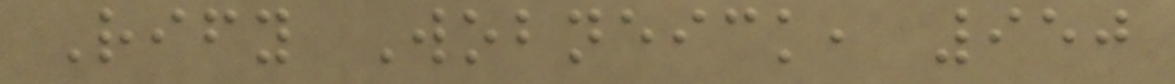Rify Wobneick, 950
